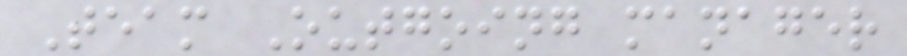Team Outgoing manager
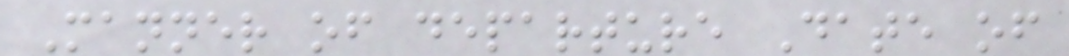Manner of departure Date of
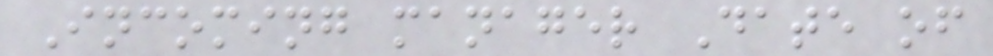Incoming manager Date of
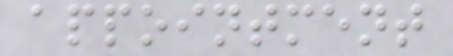appointment
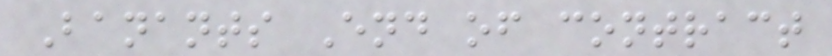Banants End of contract
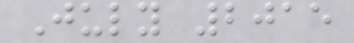July 2015
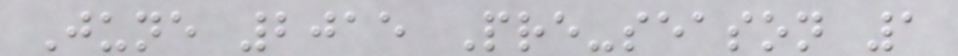June 2015 Pre-season 1
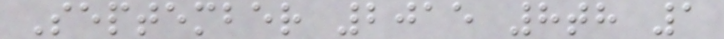September 2015 8th 1
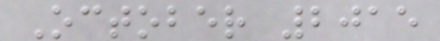October 2015
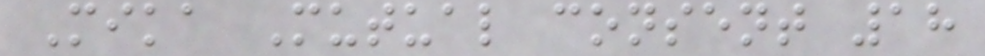Mika Mutual consent 18
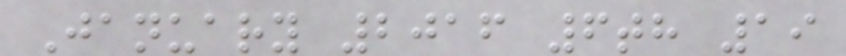January 2016 6th 19
